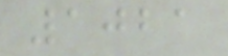1021
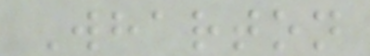Wharton
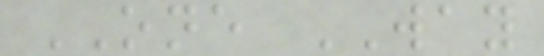ONE WAY
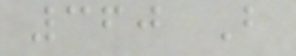360 B
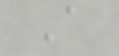A
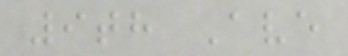9th Ave
